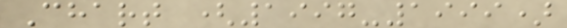Chart (1997-1999)
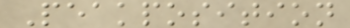Peakposition
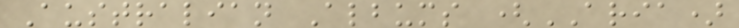Australian Albums (ARIA)
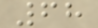68
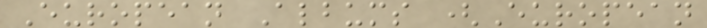European Albums (European
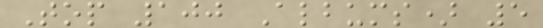Top 100 Albums) 5
